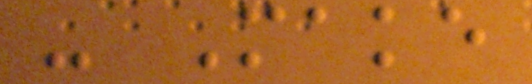- Make
